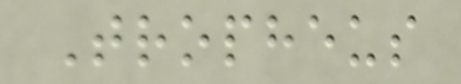Tropheus
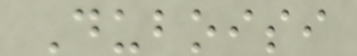Duboisi
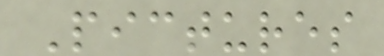Pictures
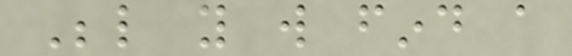Below you will find a
